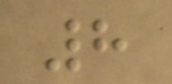8
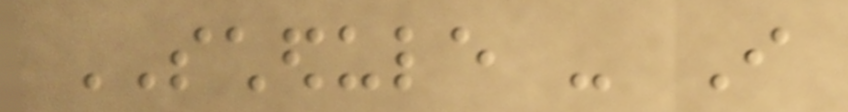SCHEDULE - I
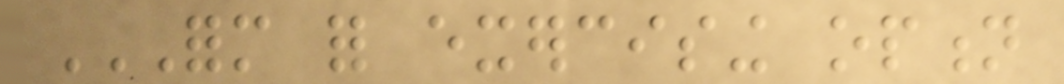FORM FOR EXERCISING OPTION
